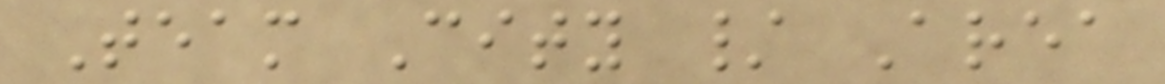Team City / Area
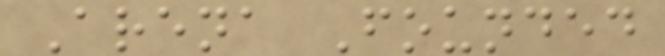Arena Founded
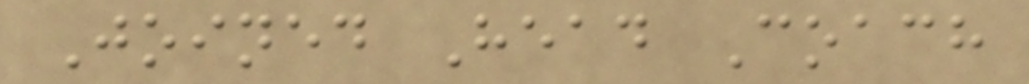Joined Head Coach
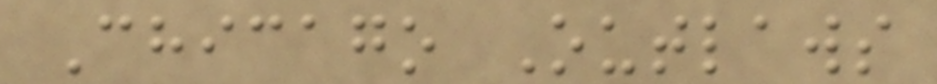Chicago Outlaws
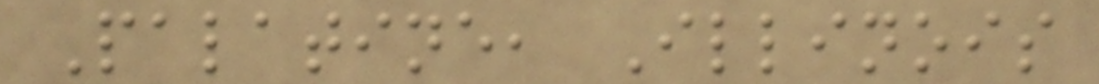Palatine, Illinois
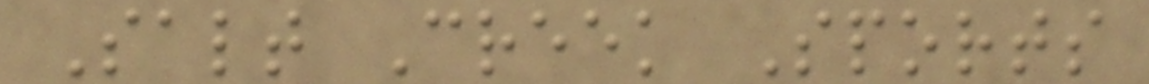Salt Creek Sports
